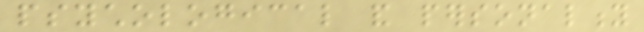psychological and personality
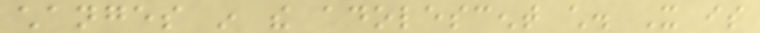changes in the adolescent child. It is
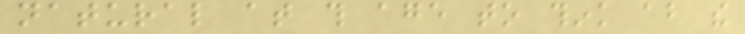natural at this age to think about the
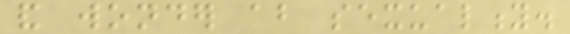and wonder about sexuality.
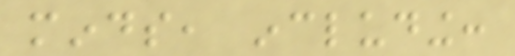minds, including:
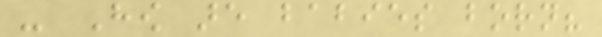- How are babies born?
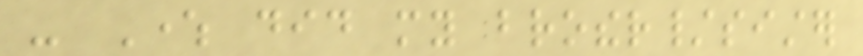- Where did my brother/sister
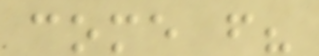come from?
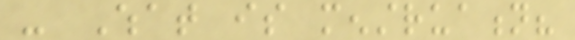- What is menstruation?
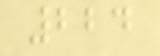224
